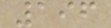196
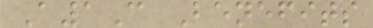A1C Benefits
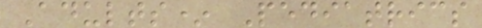Adults* Pediatrics
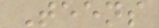Teens
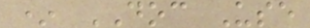* DOC Use
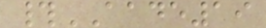#AADE19
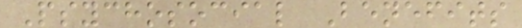Psychosocial Benefits
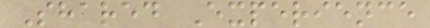Shared Experience
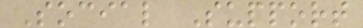Social Support
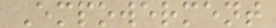Empowerment
